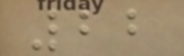22
